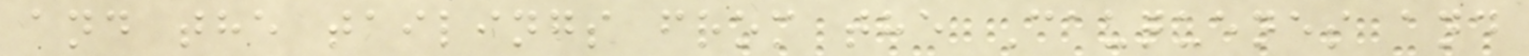and the tailings from the Cauquenes and
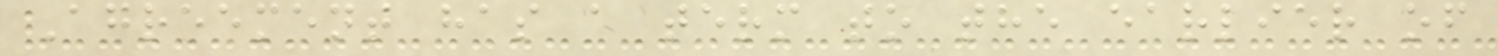Agreement has a term to the earlier of
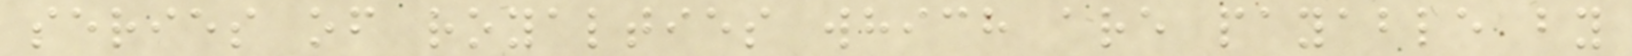series of royalties which are payable by
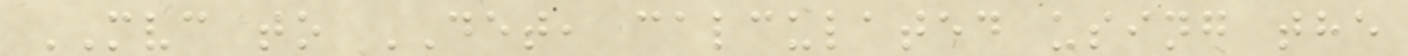MVC to DET, calculated using the
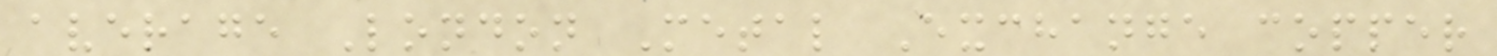average London Metal Exchange copper
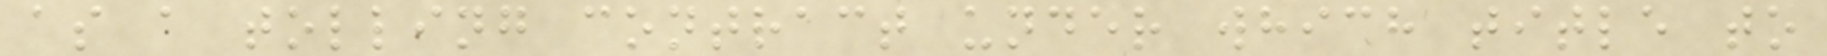as a tolling contract under which title to
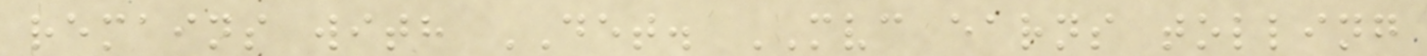remains with DET. MVC earns tolling
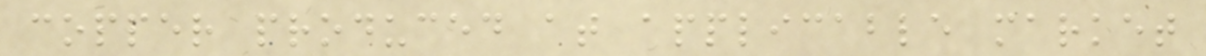copper produced at applicable market
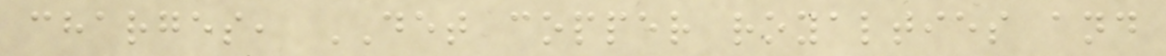charges, DET copper royalties and
